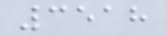3518
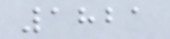1821
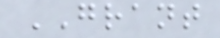GRANT
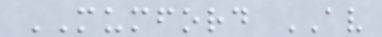MUMFORD AV
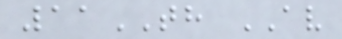11TH AV
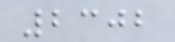2302
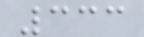333
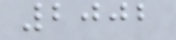2002
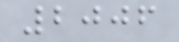2006
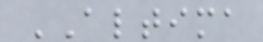ALTIMA
